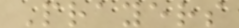Prayers
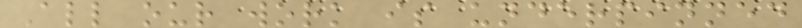All our work is underpinned
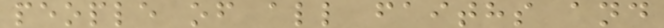people of all faiths and
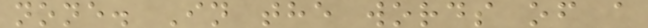none. In the words of a
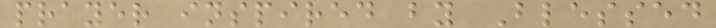prayer inspired by Blessed
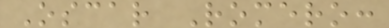Oscar Romero:
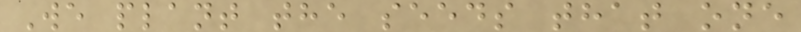We plant the seeds that one
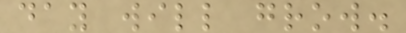day will grow.
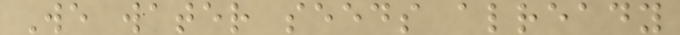We water seeds already
